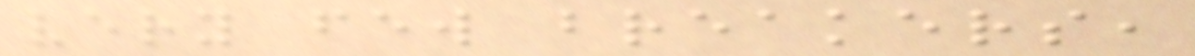very few breakers,
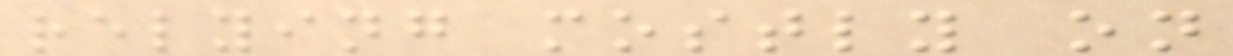relying mostly on
